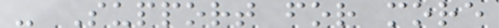- Support for more
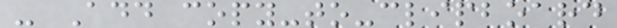- Add copy-to-clipboard
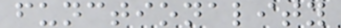functionality
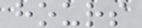hours
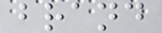brand
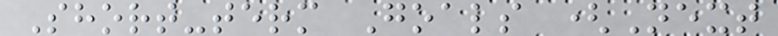Short-term Goals (Next
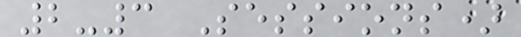2-3 Sessions)
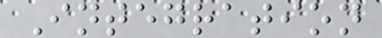Integration
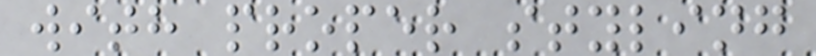with proper styling
